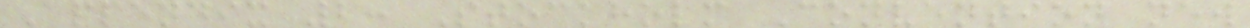Appendix 2: Stockholm Convention new
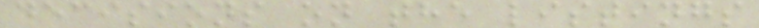decisions on the listings
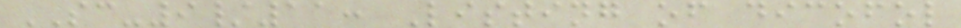SC-9/11: Listing of dicofol
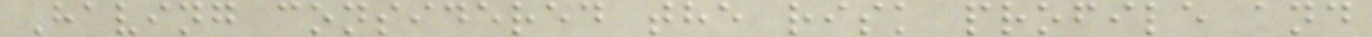Having considered the risk profile and
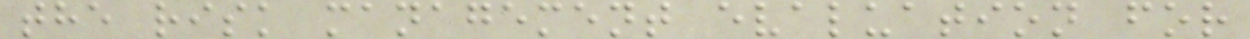the risk management evaluation for
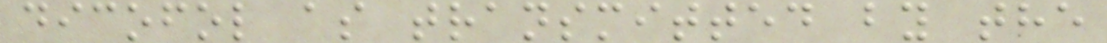dicofol as transmitted by the
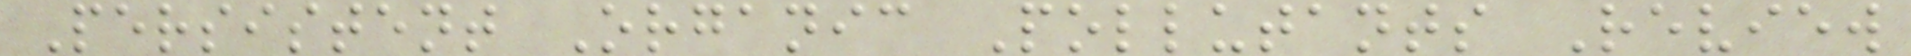Persistent Organic Pollutants Review
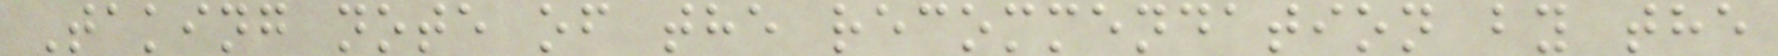Taking note of the recommendation by the
